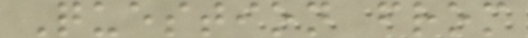Question from
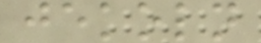jekoln
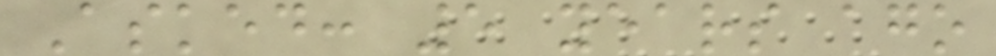Asked: 5 years ago
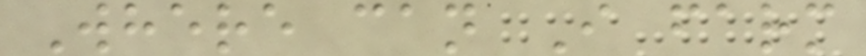Where can I farm
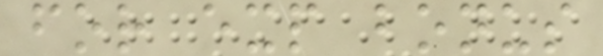for exp bonus
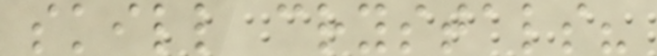skill crystals?
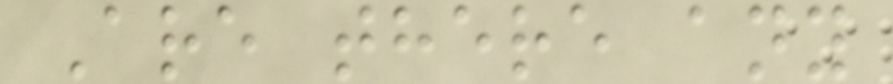Are there any
